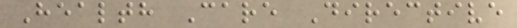Health Care Directive
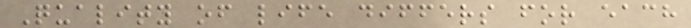Quality of life differs for each
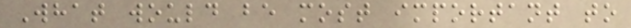What would be most important to
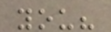you?
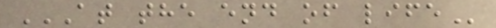AT THE END OF LIFE
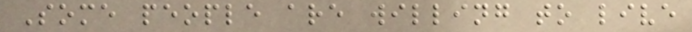Some people are willing to live
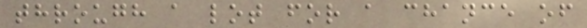through a lot for a chance of
